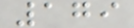179
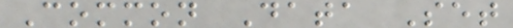Common Data Set
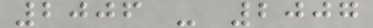2006 - 2007
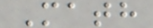Math
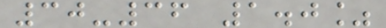30-36 1.0%
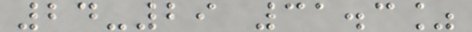24-29 31.3%
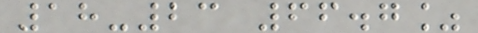18-23 66.7%
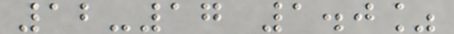12-17 1.0%
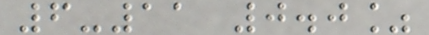6-11 0.0%
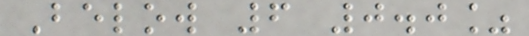Below 6 0.0%
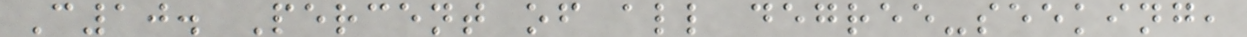C10. Percent of all degree-seeking,
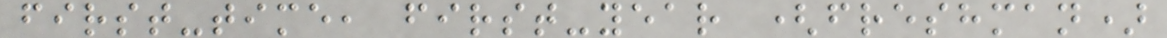first-time, first-year (freshman)
